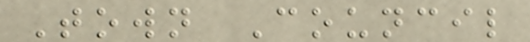Town Council
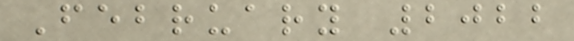February 2022
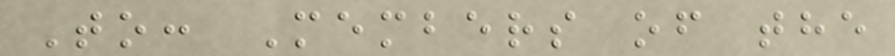To: Members of the
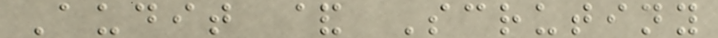Audit & Scrutiny
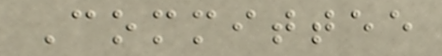Committee
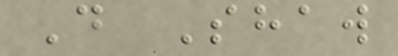D Shaw
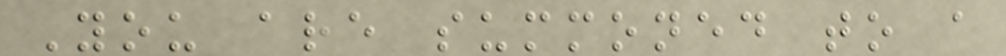You are summoned to a
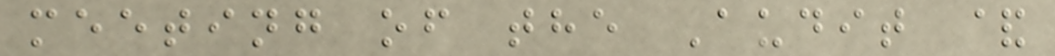meeting of the Audit &
